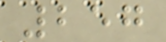257
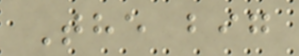The big
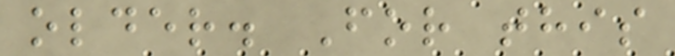older. For this
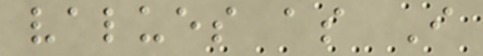values as I
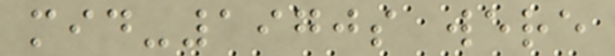mid-1970s were
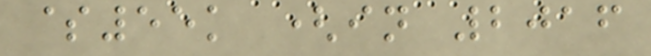$55k (in 2016
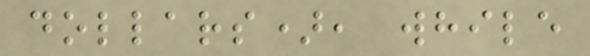dollars), while
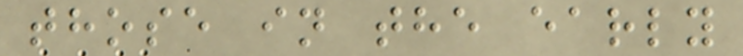those in the early
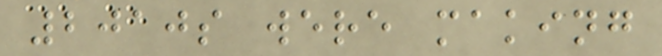2010s were making
